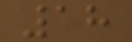18
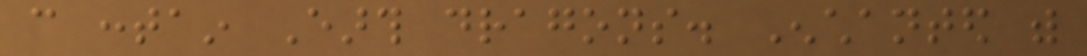can contain Earth dragons. Enchanted with
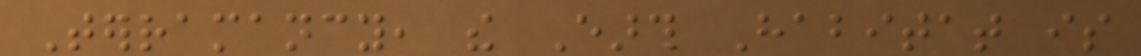Terramancy, the Earth Habitat is
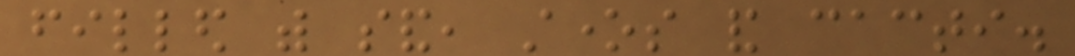filled with sand, stones and cacti.
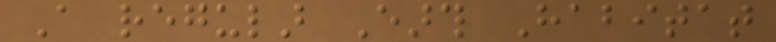A regular Earth Habitat
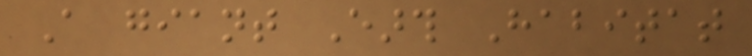A giant Earth Habitat
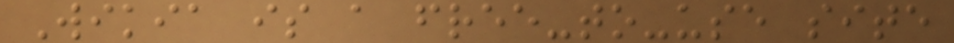Wikia is a free-to-use site
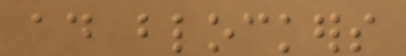ad blockers
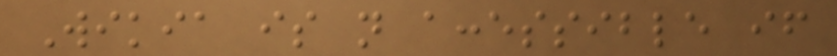Wikia is not accessible if
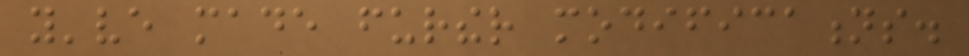you've made further modifications.
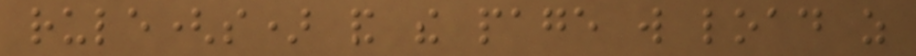rule(s) and the page will load as
